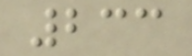233
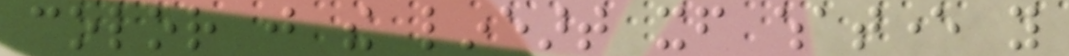color just the lineart itself whatever you
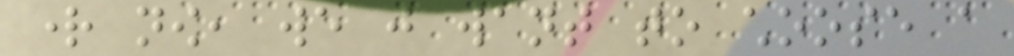right now, we just want to choose a
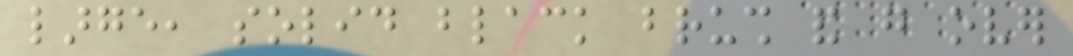large, solid black brush and go over
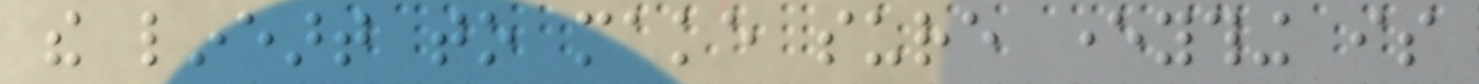the lineart to make sure everything is
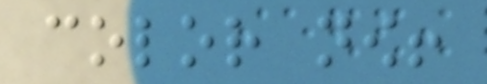color now!
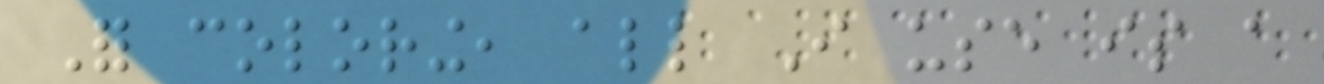For coloring, all I use is a
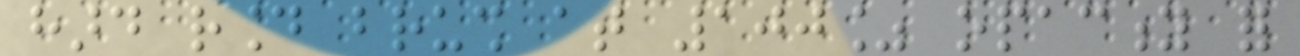hard round brush at 100% opacity for
